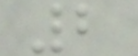2
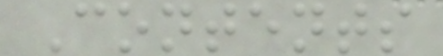Contents
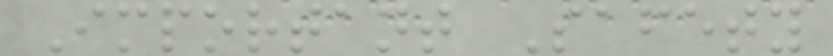Important Safety
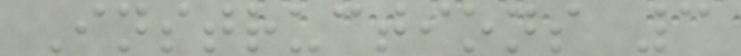Instructions 3
